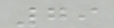79
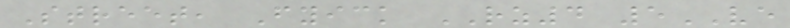Street, Fyick RZ4 5VE
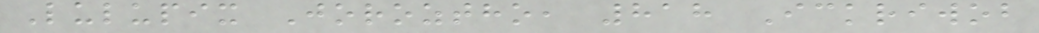Lulupix Joroztho, 818 Ickriwob
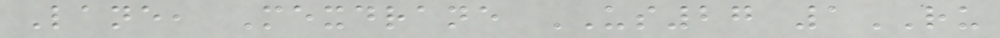Lane, Mexdrane US27 1RU
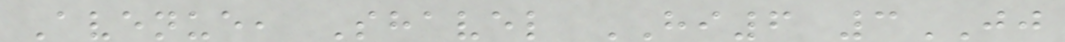Avenue, Shavel HI6 3JJ
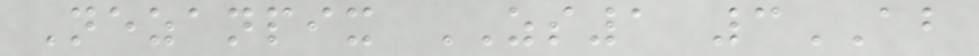Nezanpix ZS1 3AB
